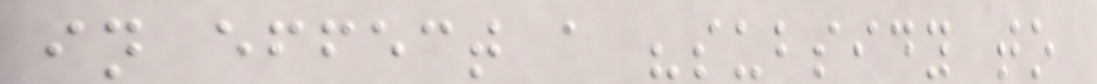in effect a "subsidy to
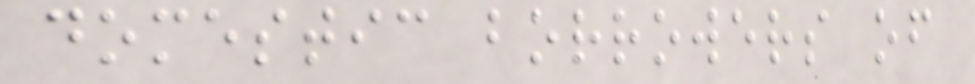domestic borrowers of
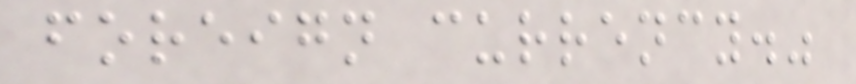foreign currency."
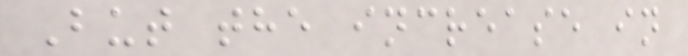But the increase in
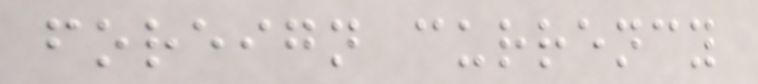foreign currency
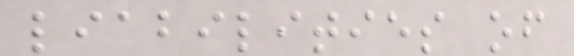liabilities of
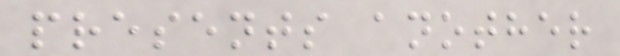presents another
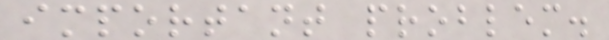important problem.
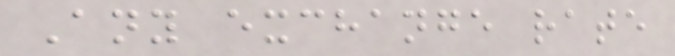Any exchange rate
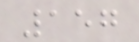157
